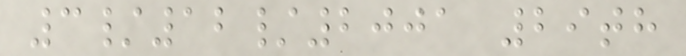3/12/2001 29th
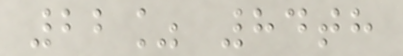22% 84th
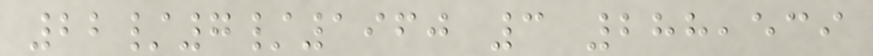22/7/1960 3 288,539
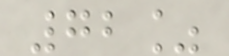72%
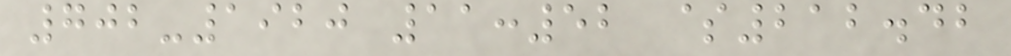702-1920 11:52 $212.42
